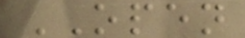OPEN
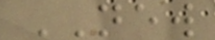NEW
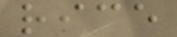rice
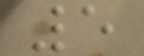5
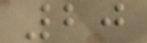20
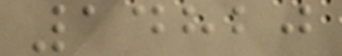14820
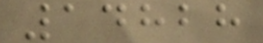14828
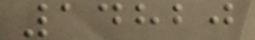14820
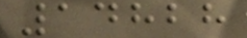14828
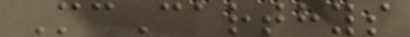McCarthys
